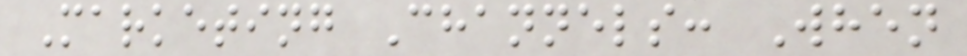Marketing Channels: When
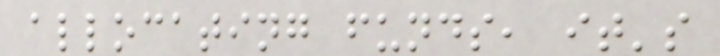allocating funds, it's
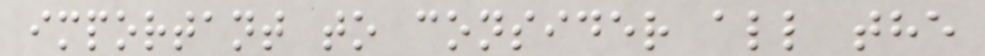important to consider all the
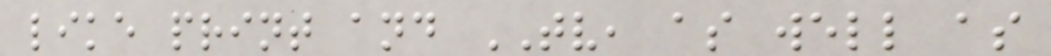like print and TV, as well as
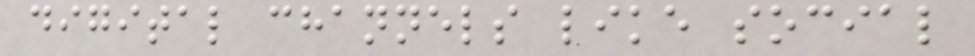digital channels like social
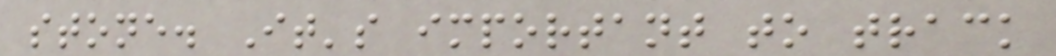stone. It's important to track
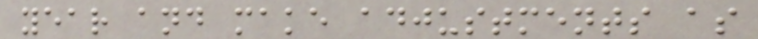year and make adjustments as
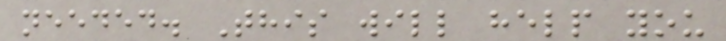needed. This will help you
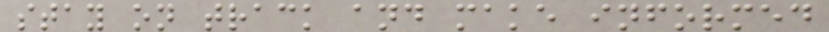stay on track and make informed
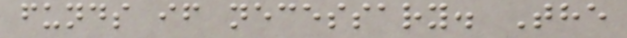funds if necessary. The
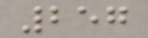257
